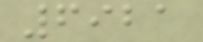6921
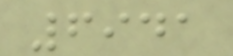6941
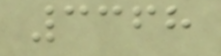3368
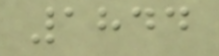1844
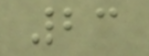23
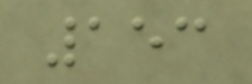153
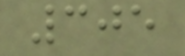305
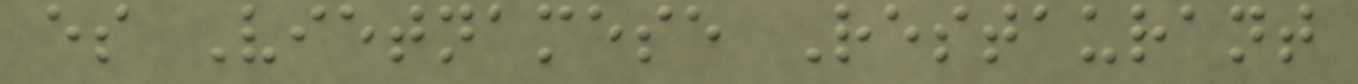es Vietnamese Restaurant
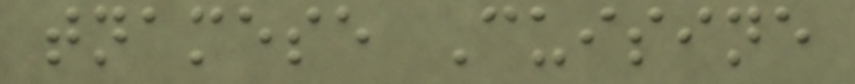tnamese Cuisine
